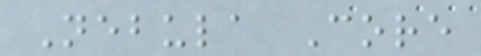Nebula Core
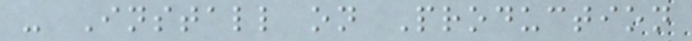- Install on Production
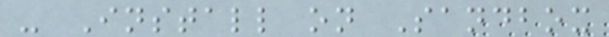- Install on Sandbox
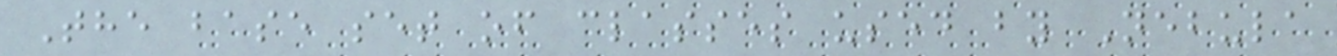The base set of classes used by Nebula
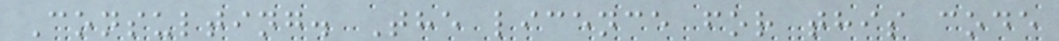Consulting. The licence for this code
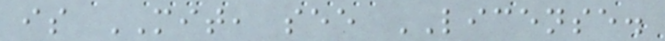is MIT, see LICENSE.
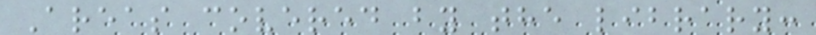Areas covered by the library:
